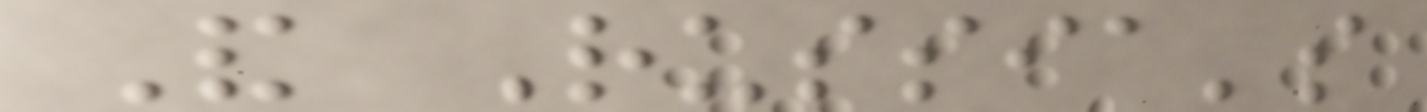And Russia's
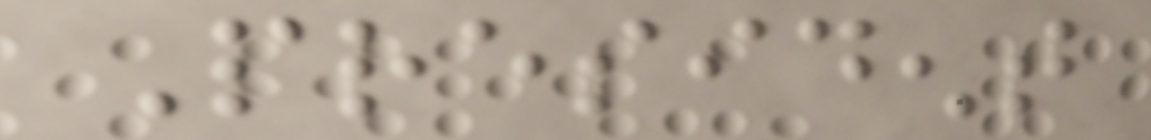President
